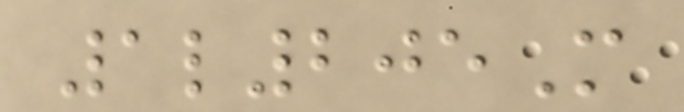1l205M
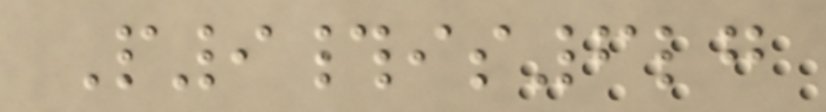P9#is6lg
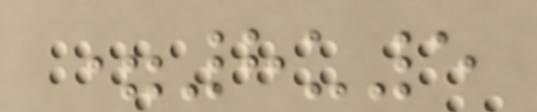=8u5
